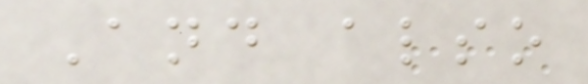And also
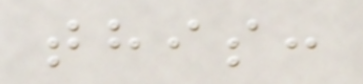this:
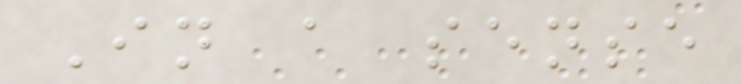In a sense
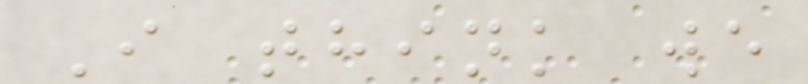I think we
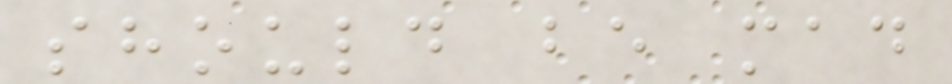should be mad
